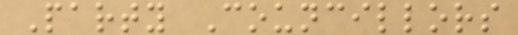Party Councillors
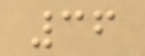36
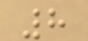8
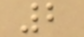2
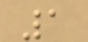1
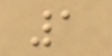1
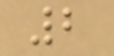2
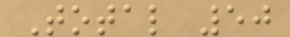Total 50
